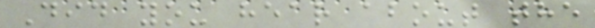Did you hear about the
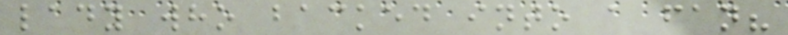lady who backed into a fan?
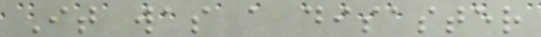It was a disaster
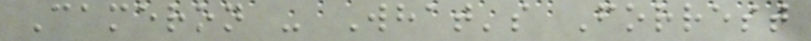Cameron - What's Forrest
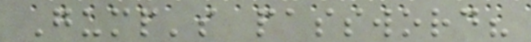Gump's password?
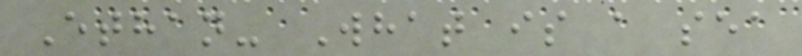Ethan- What is a sea
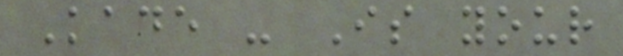Kade - Is your
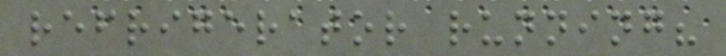refrigerator running?
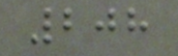208
